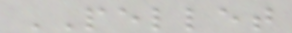PELLET
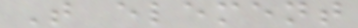T element
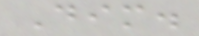Dim.
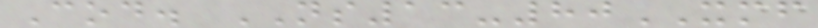Cod. NS13-80XMF
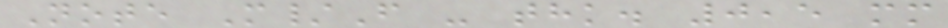Note M/F - thk. 0,5 mm
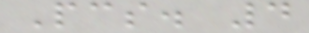Pcs. 4
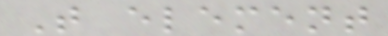T element
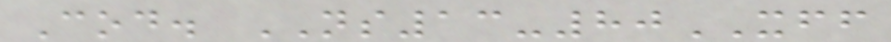Cod. NS13-80XFF
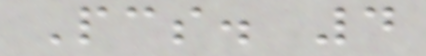Pcs. 4
